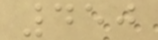450
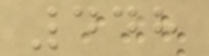448
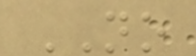NO
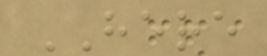HERE
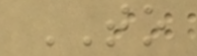TO
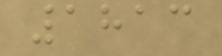1813
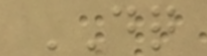DQ
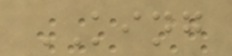KING
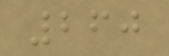260
